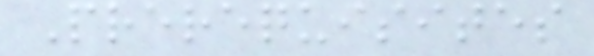Prerequisites
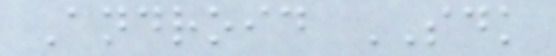Android SDK
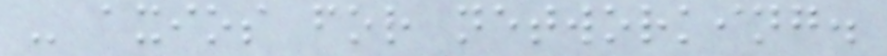- axios for networking.
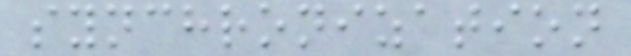synchronization
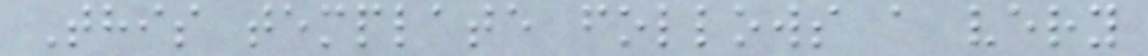This template follows a very
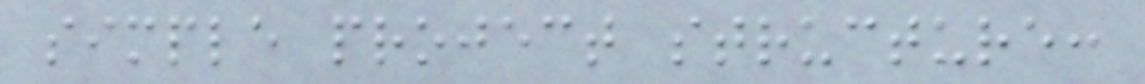simple project structure:
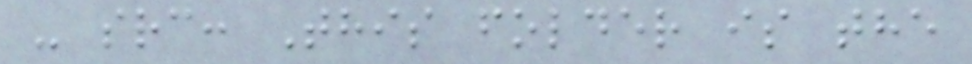- src: This folder is the
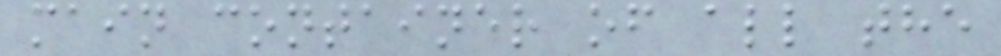main container of all the
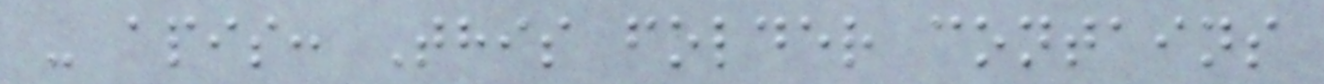- apis: This folder contains
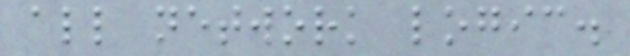all network logic.
